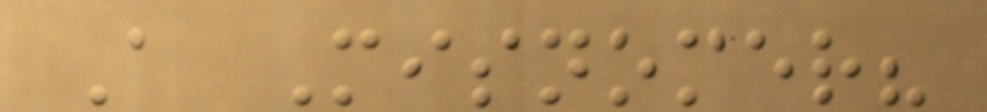A Misnomer?
